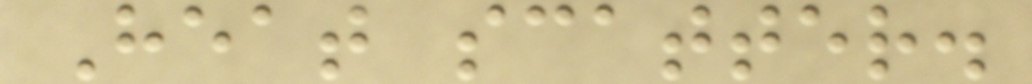Heat scatter.
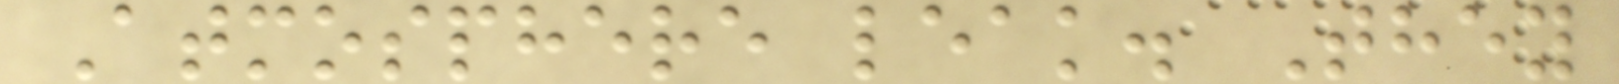Atmosphere leak. They
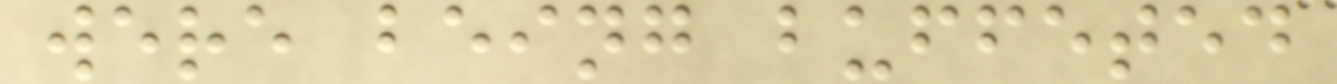were being buffeted
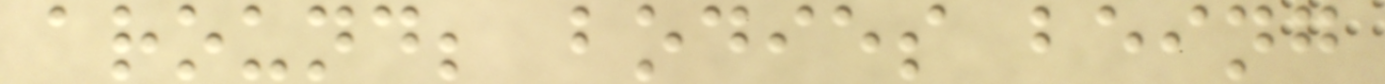around; bodies being
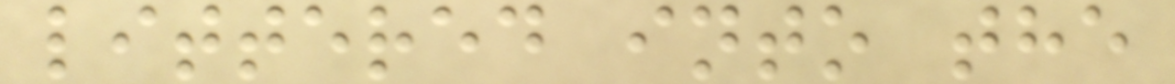littered into the
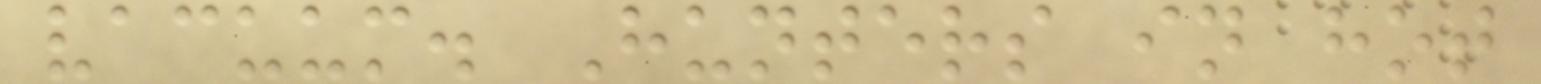vacuum. Hunters in hot
